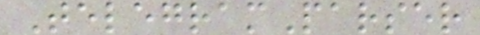TelegramParser
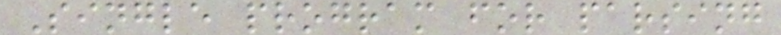Single program for parsing
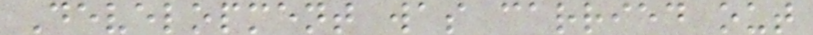Development was carried out
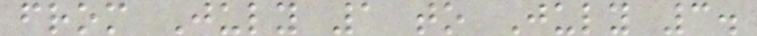from July 1 to July 3.
